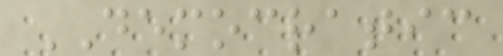DEMOCRATIC
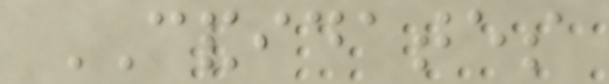CANDIDATES
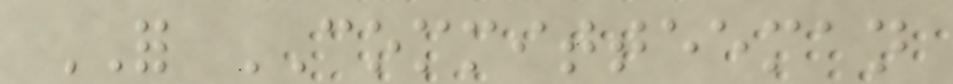FOR COMMITTEEMAN
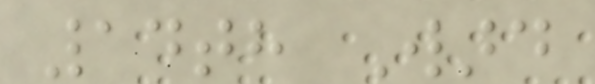14th Ward
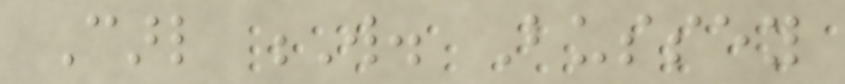Carl W. Bussey
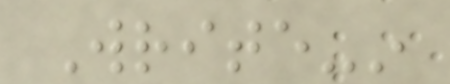Write-in
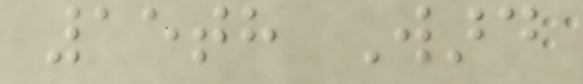15th Ward
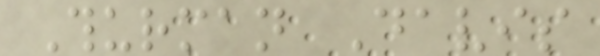Thurman Davis
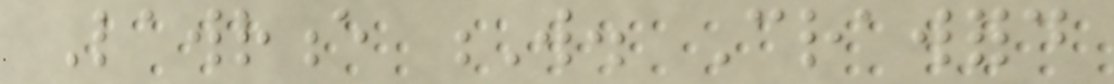Lawrence W. Crawford
